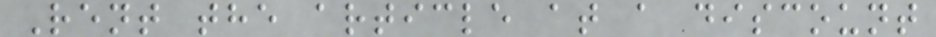Rent the article at a discount
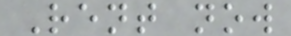Rent now
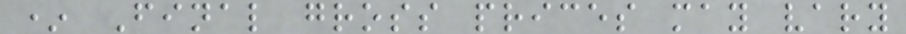* Final gross prices may vary
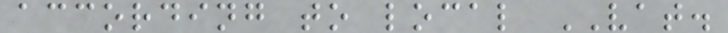according to local VAT.
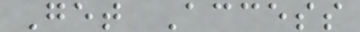Get Access
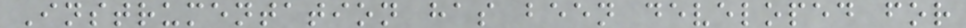Instrumentation has been developed for
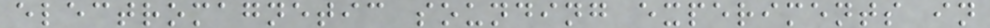electromagnetic sounding experiments in
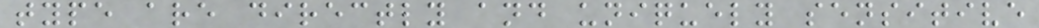type are directly and uniquely sensitive
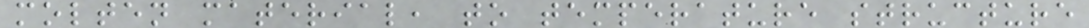molten material, to temperature structure
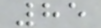85
